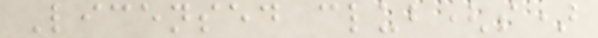Licensed club(s)
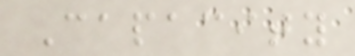Capacity
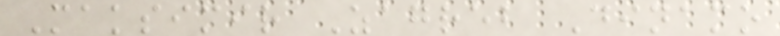Maksimir Zagreb Dinamo
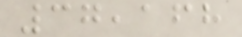37,168
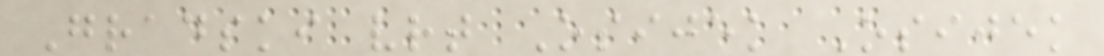Gradski vrt Osijek Osijek
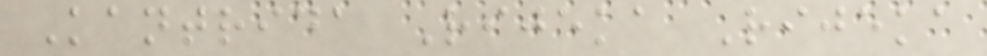Kantrida Rijeka Rijeka
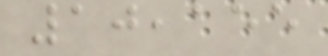10,155
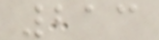213
